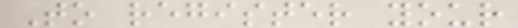To register your
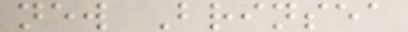new Brinsea
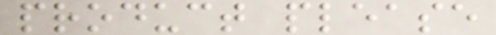product please
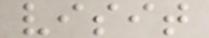visit
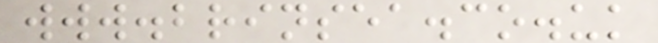www.brinsea.co.uk
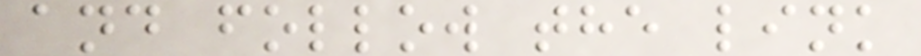and follow the link
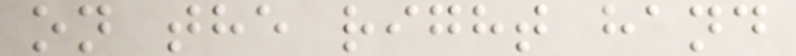on the right hand
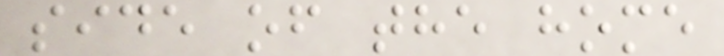side of the home
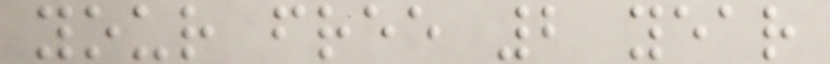your free 2 year
